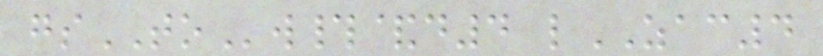gsTOw#&d4 lZAC4
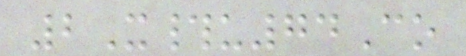2X#u74Co
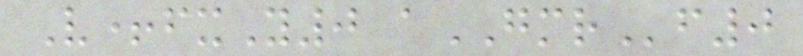V+fxY0 aGMRf0
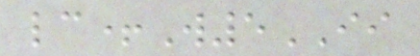lc+W5II
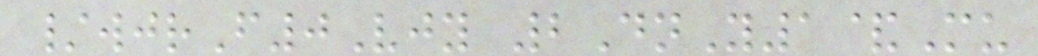/wjrF0Vjy 2DnY1&Mu
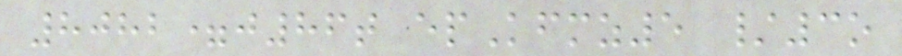8082=j86t epKfmz5 /3o
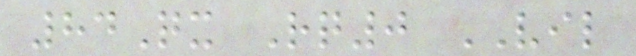84Qx Rq0 VIL
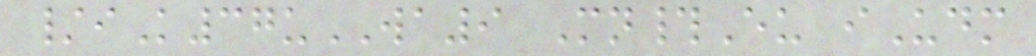/iK37uWA9 Mn#Eu iUdm
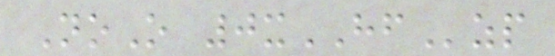NoO 0xHFzp
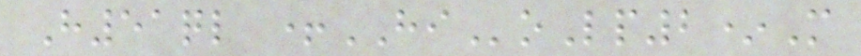H51ql +HIoLp2*M
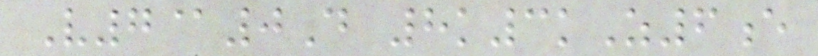V7@0D 8k3kZ6e
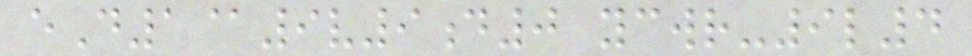eD1@9v9d0 ycwr-9l4
